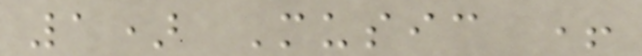1) Music +
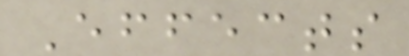Effects
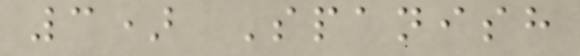3) Spanish
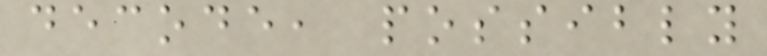decode, possibly
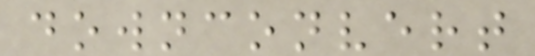downconvert
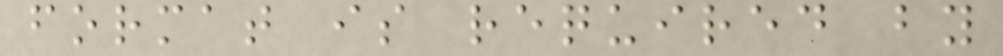format is required by
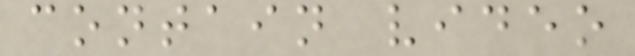contain video
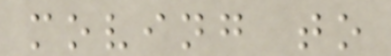moving to
